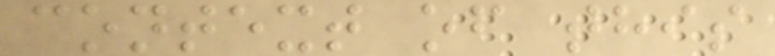context of this
